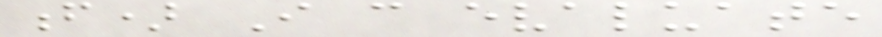f) I can evaluate
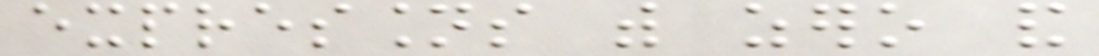expressions with zero and
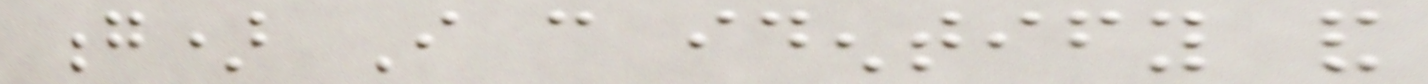g) I can identify and
